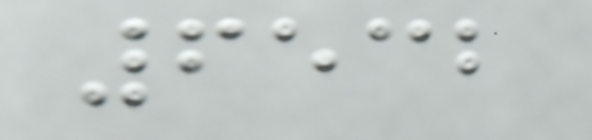6532
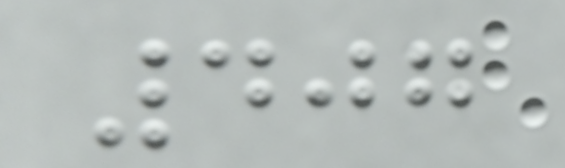407
